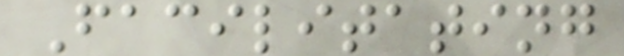Facilitating
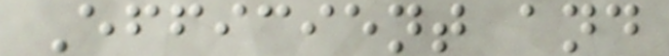Efficient and
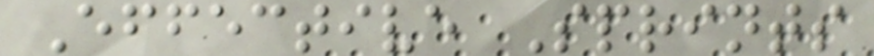Effective Sprints
